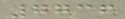7736
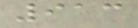913
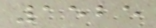1525
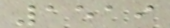1519
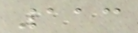113
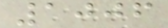1006
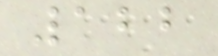122
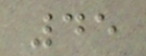45
